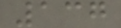137
